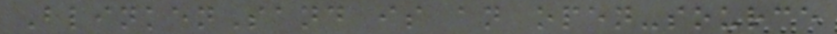BlinkenSand is an open-source
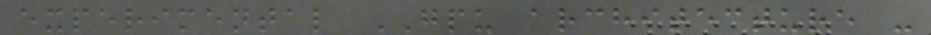experimental GPU architecture -
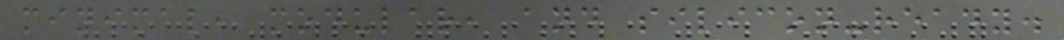minimal, modular, and silicon-ready.
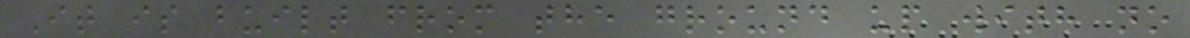It is built from the ground up with no
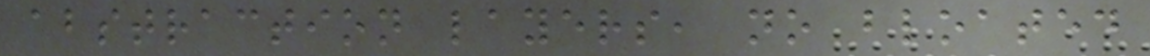abstraction layers, no bloated
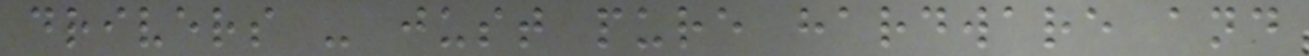drivers - just pure hardware and
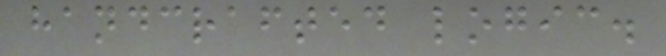handcrafted logic.
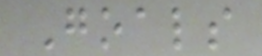Goals
